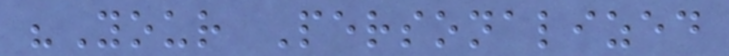"Your Personalized
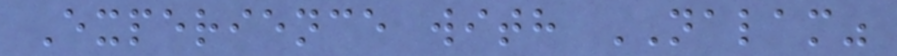Experience with NALAM"
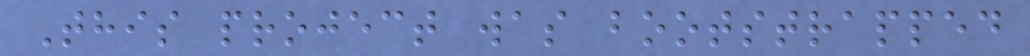This project was bootstrapped
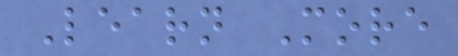Learn More
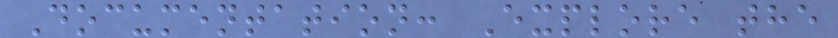Documentation: Explore the
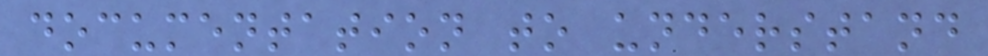documentation to understand
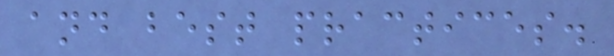and best practices.
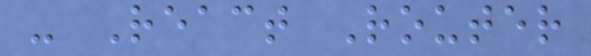- React Router
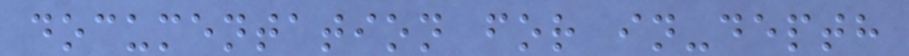documentation for in-depth
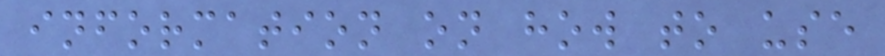information on how to use
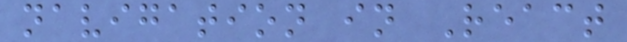navigation in React
